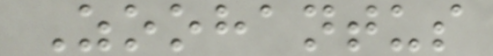Zoohantus
